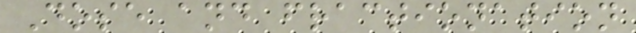Dose and fractionation
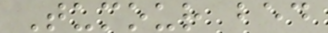Tumour bed
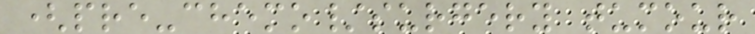(pre-chemo/surgery tumour
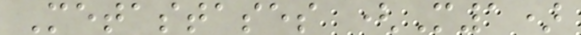Metastases (M1)
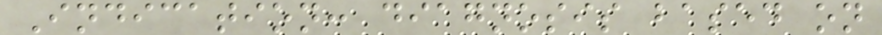Indication: diagnosis based on
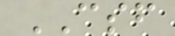CSF
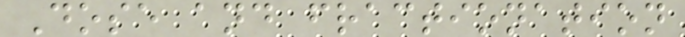Dose and fractionation
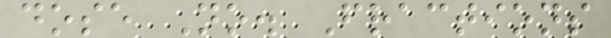dose No. Fractions
